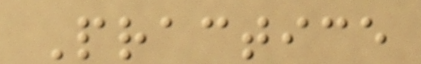Practice
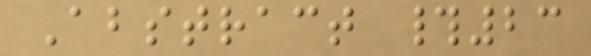Abstract #23
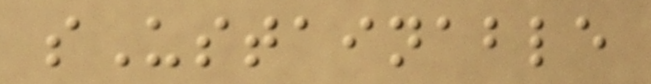sUstainable
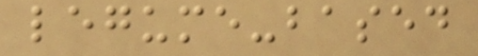legume-based
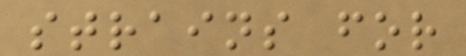strains for
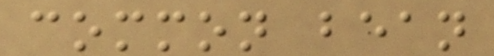common bean
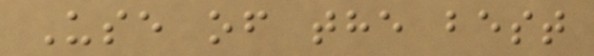Use of the best
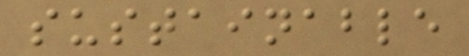sustainable
